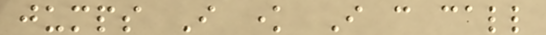jumps I know I can call
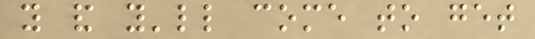you and you'll come to get
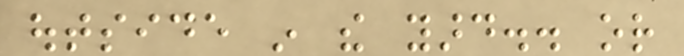outside in the yard.. or
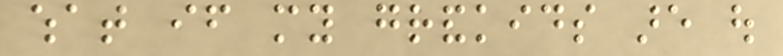what if my grandkids are out
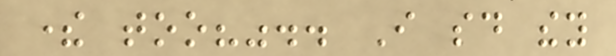there too?".. I said they
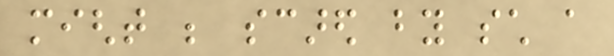might be scared by such a
